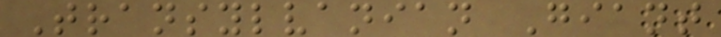Transylvanian Giant
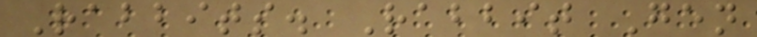Rabbits. Rabbit Gen
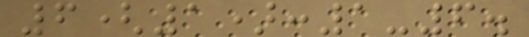6(1):1-6.
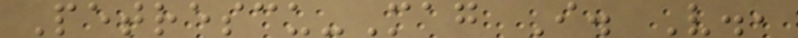Petrescu-Mag I. V.,
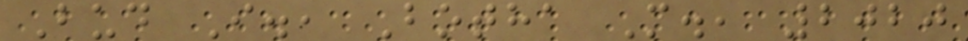Bud I., Botha M., 2020
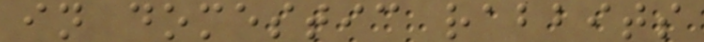in domestic rabbits
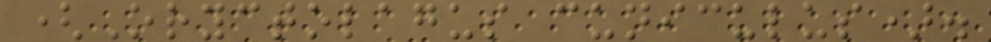(Oryctolagus cuniculus).
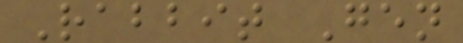Rabbit Gen
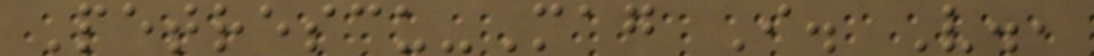Petrescu-Mag I. V.,
